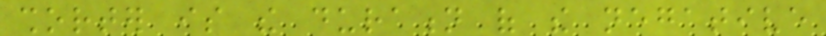shorter is the duration of the negative
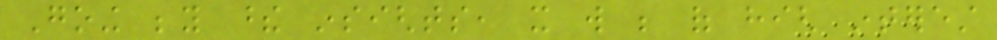Going beyond these insights, it will be of high interest
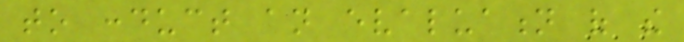to conduct an evaluation of the
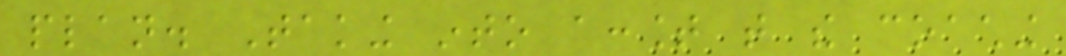plan. Taking into account that the coaching
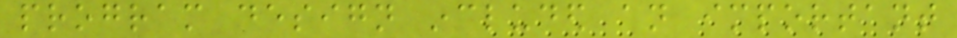program design included an important
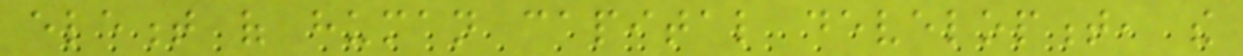element of human capital development, the
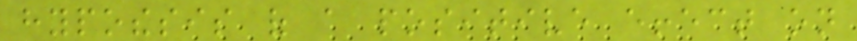hypothesis of a positive effect on
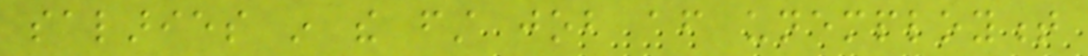salaries in the first job after unemployment
